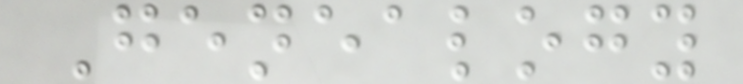Genealogy
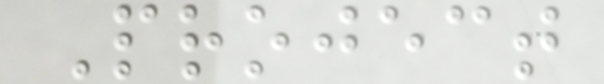Project
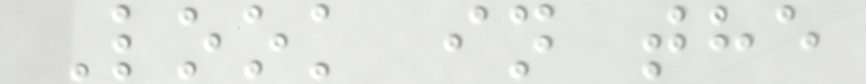Look in the
